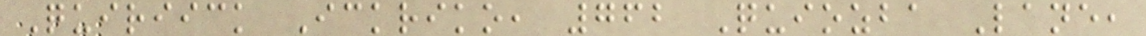Quiriick Ickriko, 762 Quiozba Lane,
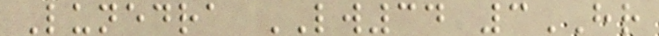Lunedra LW34 3HR
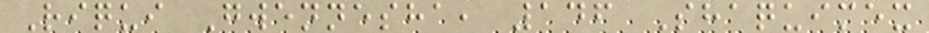Riqui Gwennesha, 146 Shaquimex
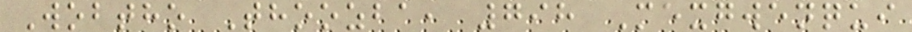Wobtho Thoozba, 798 Mexgwenqui
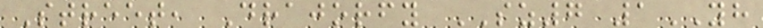Street, Drajorfy SZ7 1YH
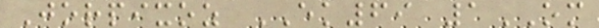Jorpixoz EK69 1OM
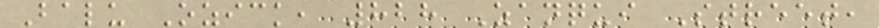Balu Ozick, 828 Zanqui Street,
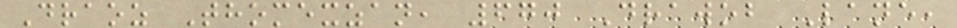Draoz Thomexzan, 670 Drawob Lane,
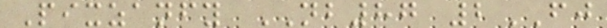Pixzanfy NB87 2FJ
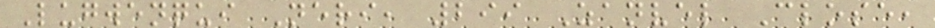Lugwenqui Neri, 299 Zanvel Close,
